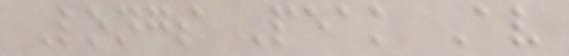Longs Peak Av
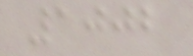1002
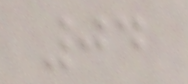04
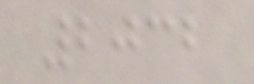2032
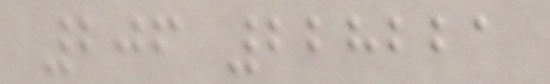206 228221
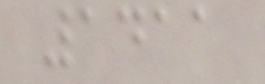1411
